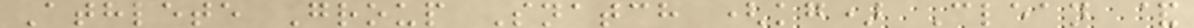Athlete Group Snatch (kg) Clean &
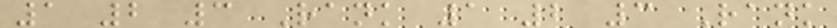1 2 3 Rank 1 2 3 Rank
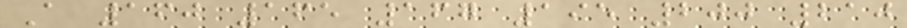A 160 165 167 195 200 210
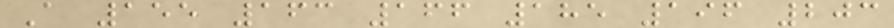A 155 163 166 185 196 203
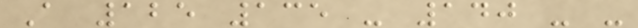A 125 135 - 140 - -
